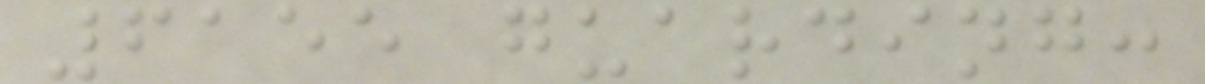6155 guarding:
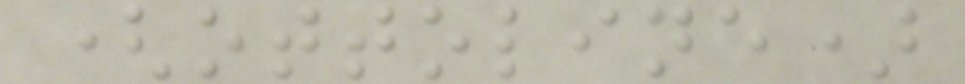(ottoline)
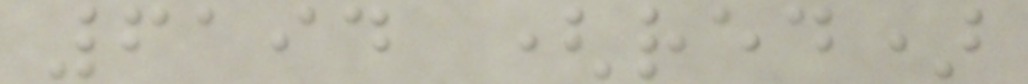6194 (red)
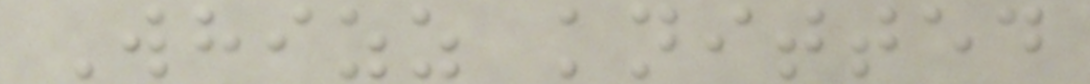Whizz knitted
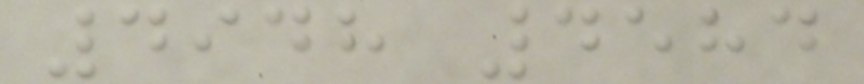4948 4584
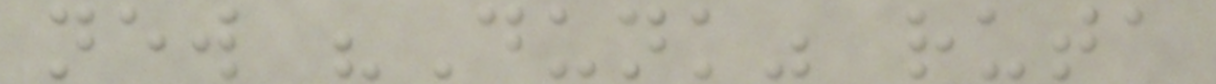new "Dunk" ruta
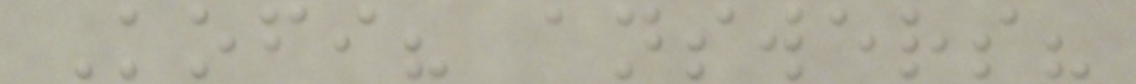Kofi? answers?
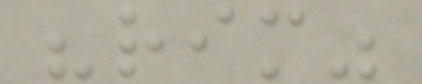"rim"
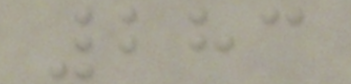283
